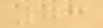73
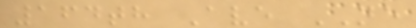164th Ave NE
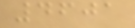4601
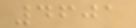4601
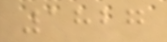1827
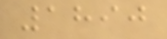1890
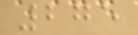275
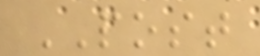POST
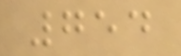754
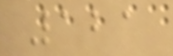121
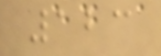123
